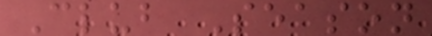Club Season
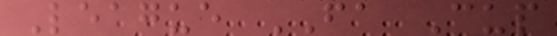League FA Cup
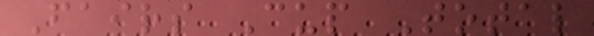Fairs Cup Total
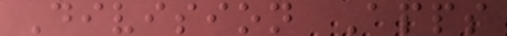Division Apps
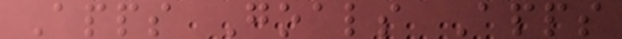Apps Goals Apps
